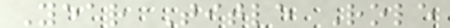Year Title Role
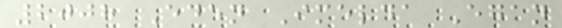2008 Eden Imelda Egan
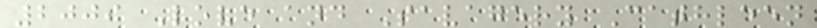2009 Love and Savagery Cathleen
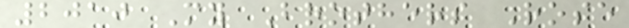2010 My Brothers Rose
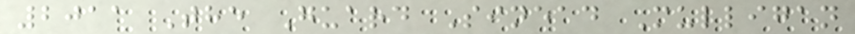2011 The Guard Sinead Mulligan
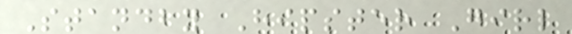Standby Hipster Girl
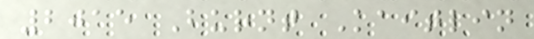2015 Burnt Kaitlin
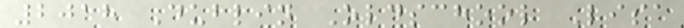2018 Dublin Oldschool Lisa
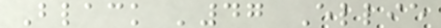Black '47 Ellie
